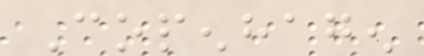Copenhagen
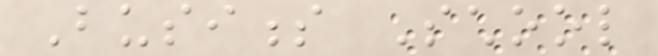Business School
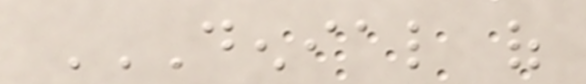DENIAL OF
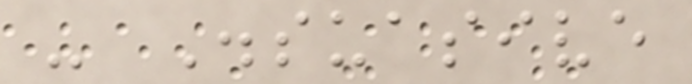- Dissuasive
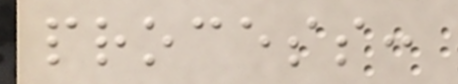process:
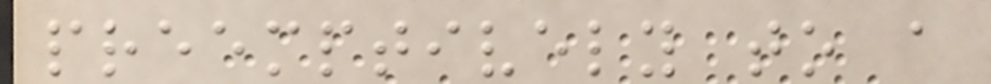preemptively to a
